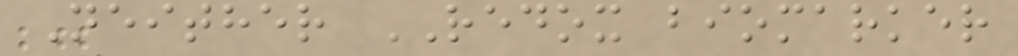Neither REDOX biomarker
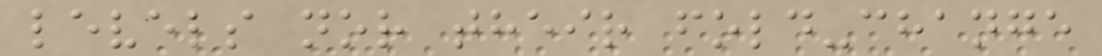levels nor their fold-change
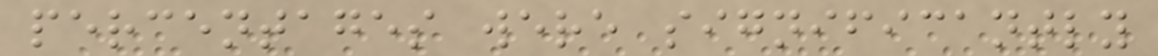percentages were significantly
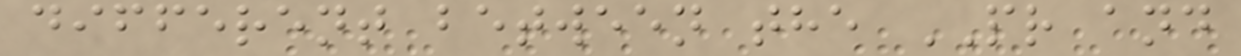different between the PR and
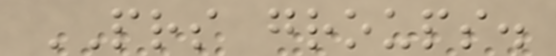PRS groups.
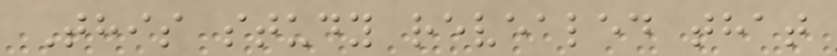This study revealed that
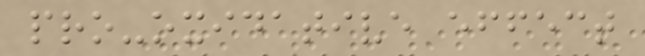pro-oxidative effect
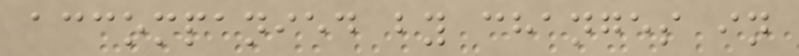accompanied by changes in
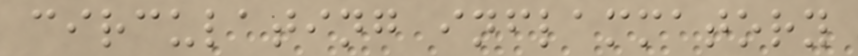circulating inflammatory
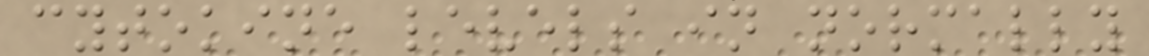cytokine levels in normally
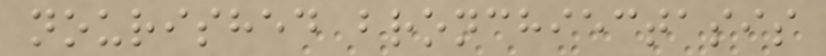nourished bronchiectasis
